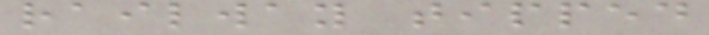railway tipped
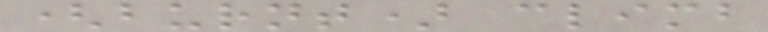(burnt) climb
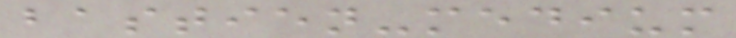bastien-medium
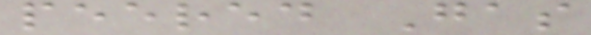peered Gas
